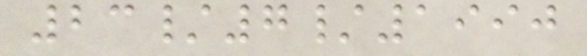23/7/1990
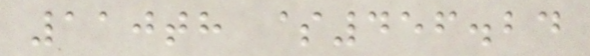110th $456.24
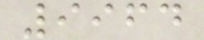9964
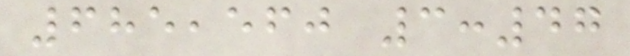685,560 3:47
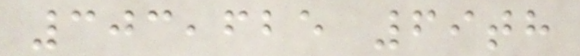303,625 69th
